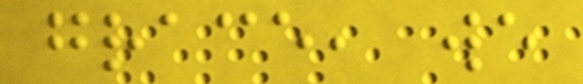grace, we
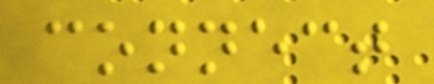connect
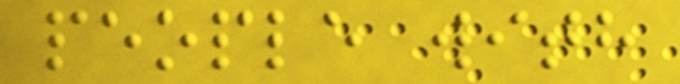people with
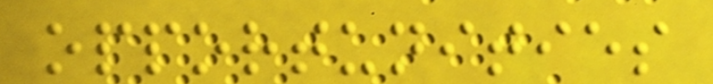opportunities
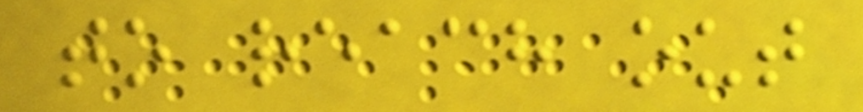to reach out
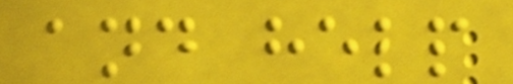and help
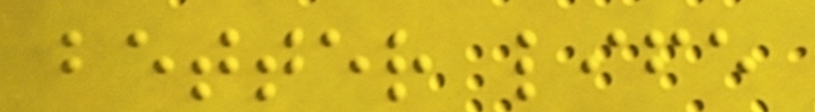better life
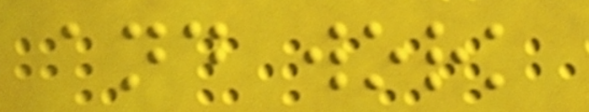and work
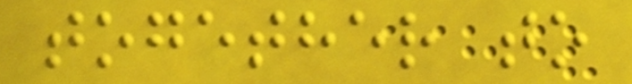together to
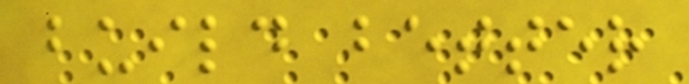build better
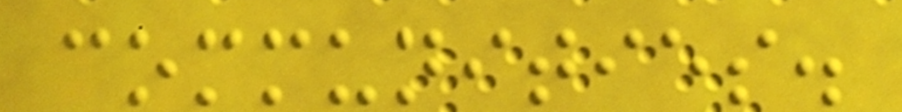communities.
